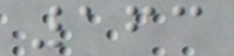163
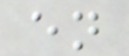en
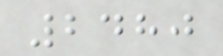2480
